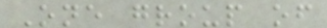One group of
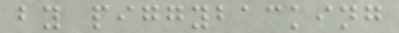by piggybacking
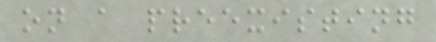on a preexisting
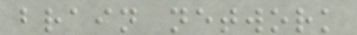brain network
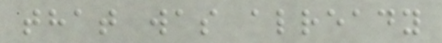that was already
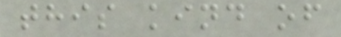this kind of
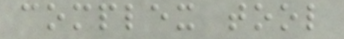complex tool
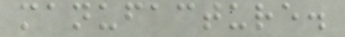manufacture.
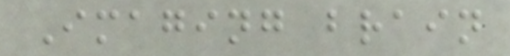Imaging brain
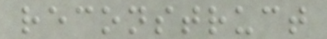reconstruct
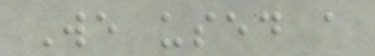We used a
